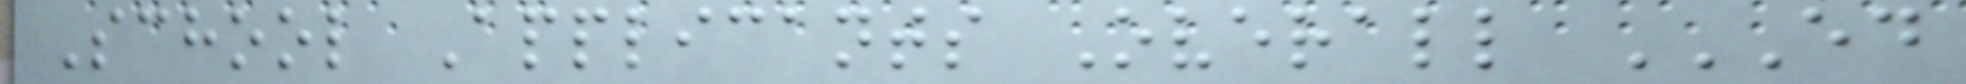School Applicants Overall ED
